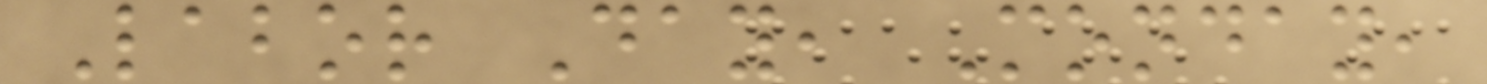Labor Day, Monday,
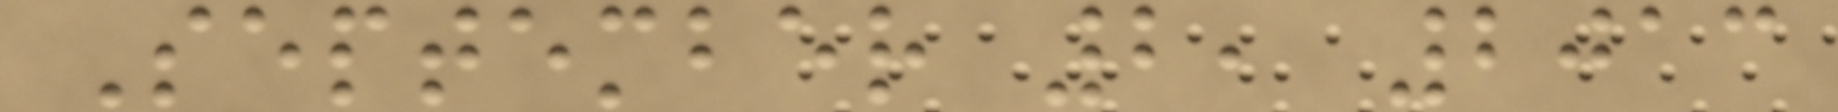September 2, 2013
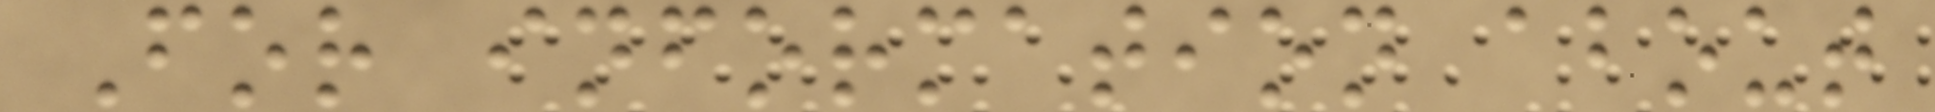For information about
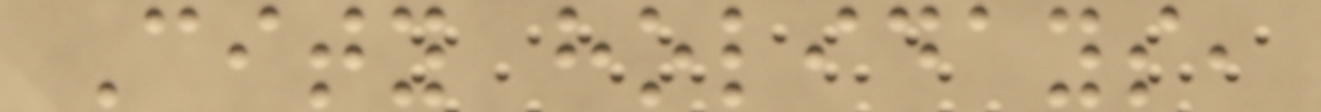City holidays,
